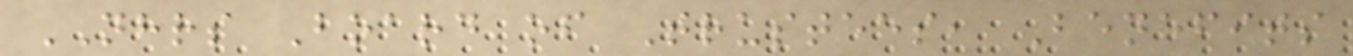NHRS Board of Trustees, Benefits
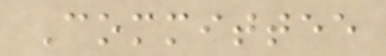Committee
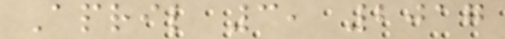April 3, 2017
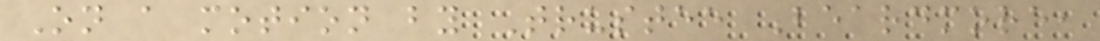On a motion by Trustee Beardmore,
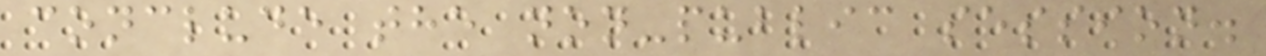conclude the non-public session.
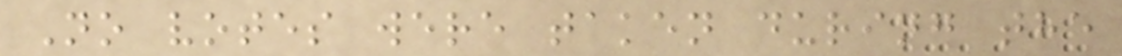No votes were taken during the
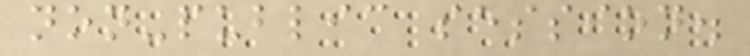non-public session.
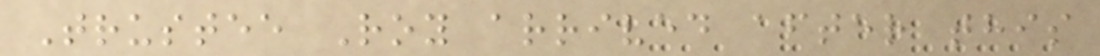Trustee Roy arrived after this
